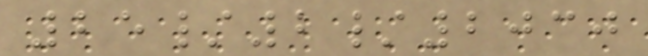25/2/2030
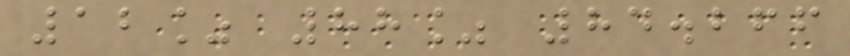12% 88% 84.266
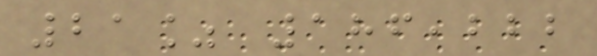21% 186,222
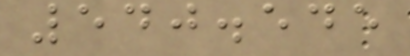540.545
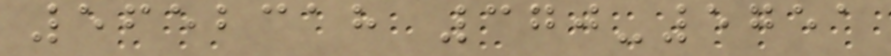5652318 370-5751
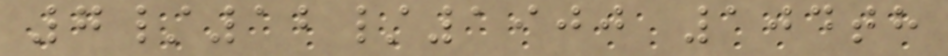7/12/1900 104th
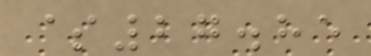$27.85
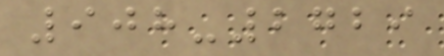908-2729
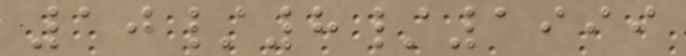10/8/1999
